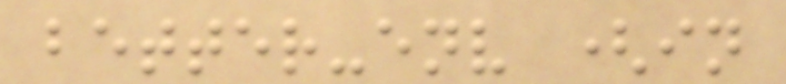better-env (in
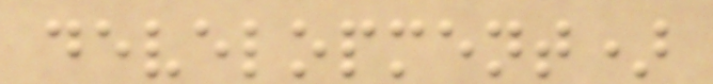development)
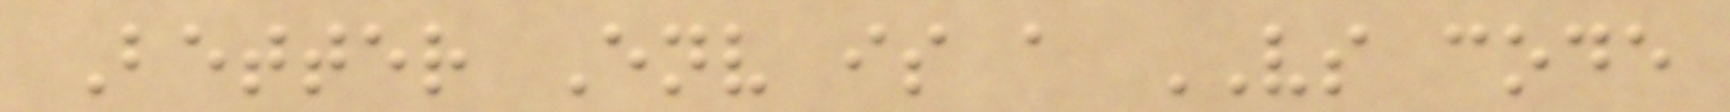Better Env is a VS code
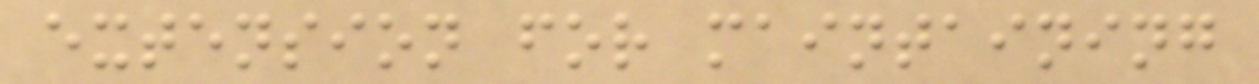extension for maintaining
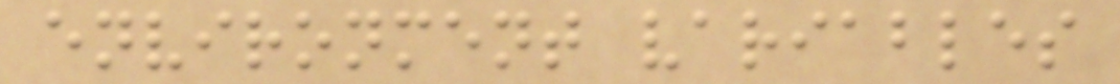environment variables
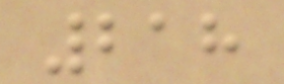218
